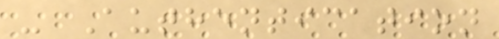- Authentication
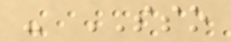- SSO
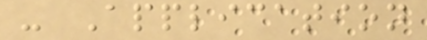- Application
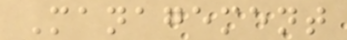Management
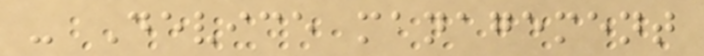- Device management
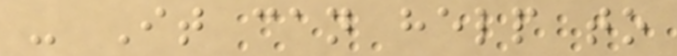- It can help to
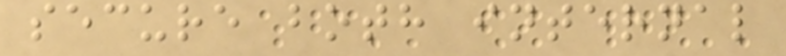secure both internal
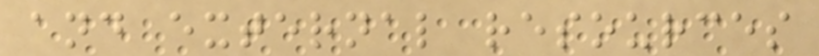and external resources
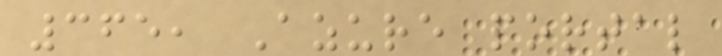365, Azure portal
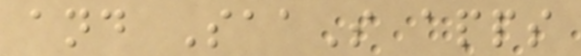and SaaS apps
